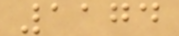1174
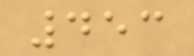453
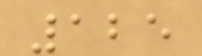125
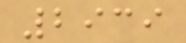2939
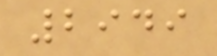2949
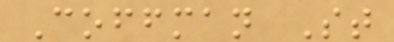Coffman St
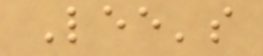Lee's
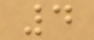4
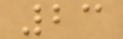23
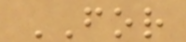FOR
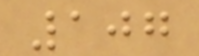107
